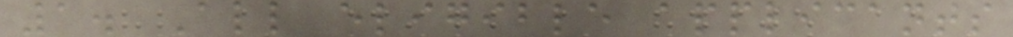1. All eligible applicants
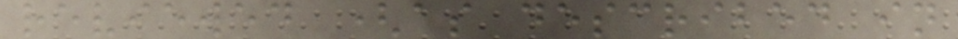reviewed (as described in
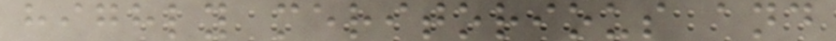highly meritorious and
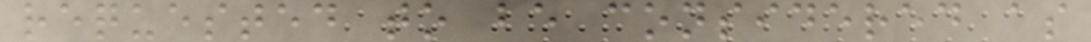requested to be considered as
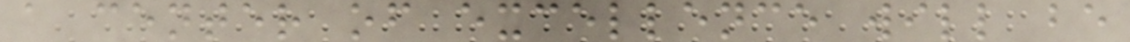a center of excellence will be
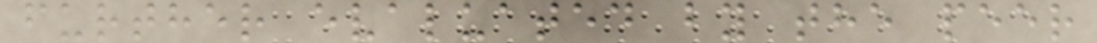further evaluated by the peer
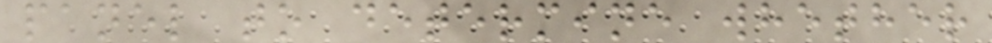panel to determine whether
